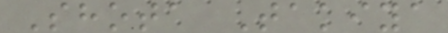Shota Takiya
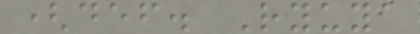(def. Ryuya
